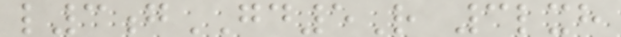l3gGD5R 3lxh
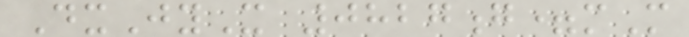DxJyX 0827g=mM
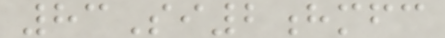83Si2hmfc
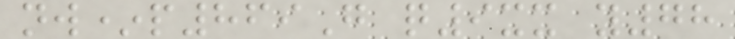nw*p869G q9xx y78
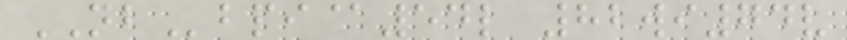NBbpi@54l 82wi74v
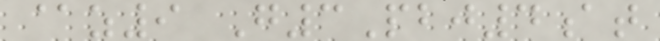@z9 G3Pbj4at
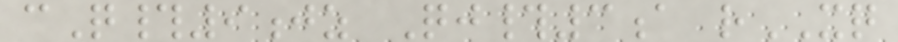cQ#9jz Qj#3a rXQ
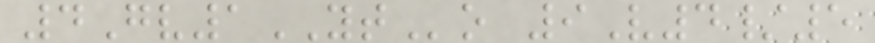4Gv1YTo 9V4/5
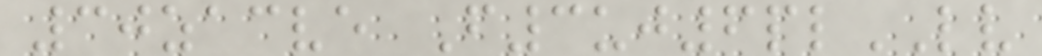30zacve F3uj6plLV
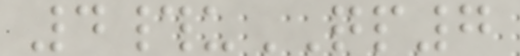4#uQP7
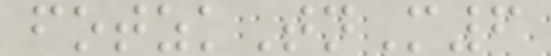fotzkTnM6
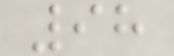98
